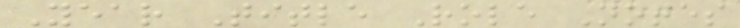Year Title Role Notes
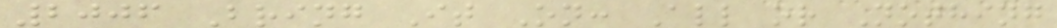2006 Bring It On: All or Nothing
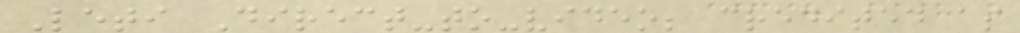Leti Direct-to-video; credited as
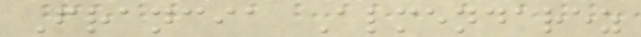Francia Almendarez
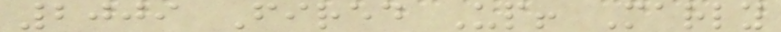2009 Fired Up! Marly
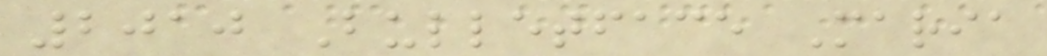2010 Bulletface Maria
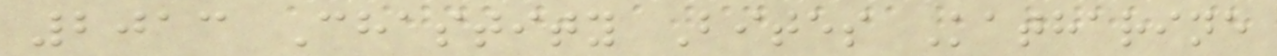2013 Chastity Bites Katharine
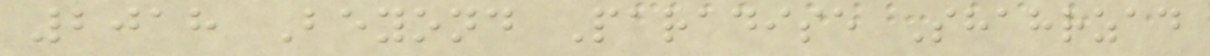2018 Beyond Paradise Shahrzad
